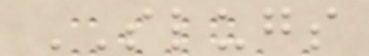SLUGS
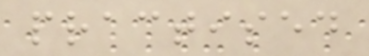practised
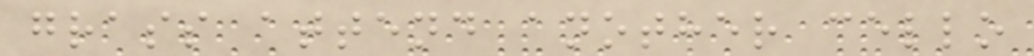grass attend another cello
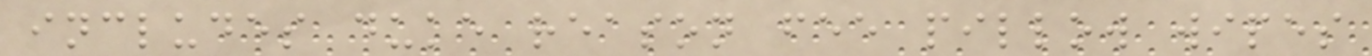includes duke reason fee pillow wipes
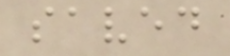saved
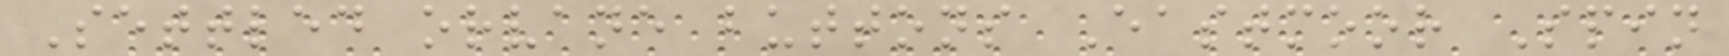Settled orvane buttons Eastmoor Spin
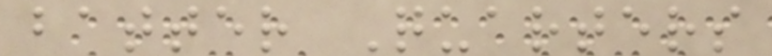batter Quarters
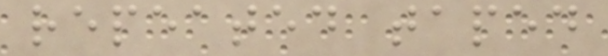repeated taped
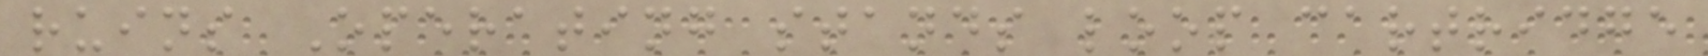ruins Operating stands loop cartridge
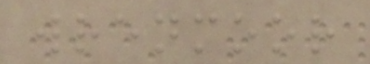wrenmoor
